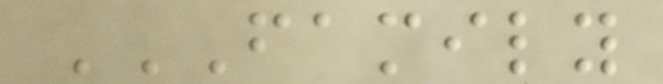FAMILY
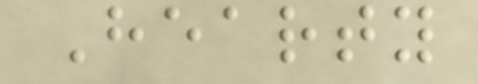Hearty
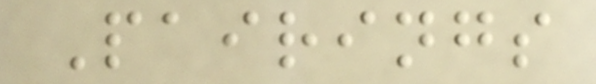Pairings
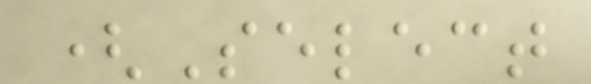(Select
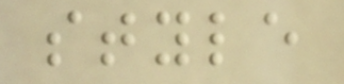style
